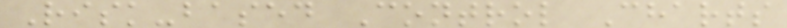Risk-based Control Charts
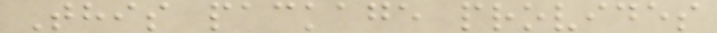This package provides
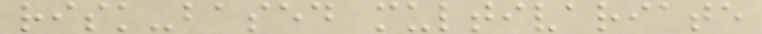risk-based multivariate
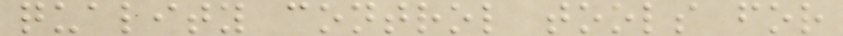quality control tools for
